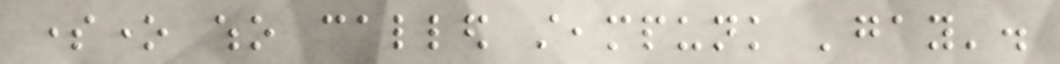someone who called steampunk 'gay'.
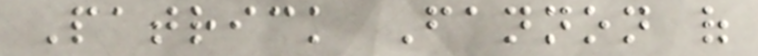Patrick Fannon of
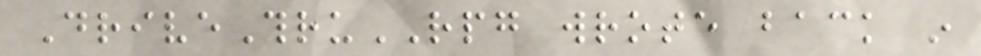DriveThruRPG wrote back in
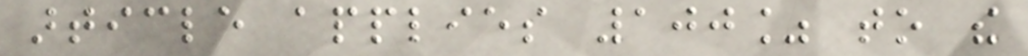article applies 100% to the
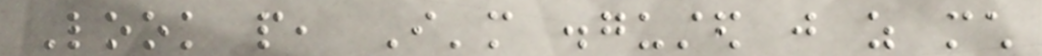Look people, I'm disgusted just as much
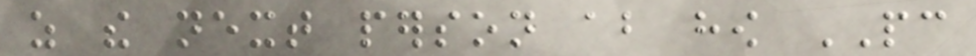as the next person about how PC
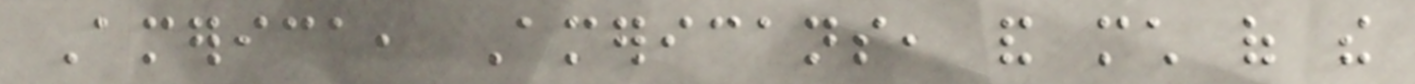America, Americans, and much of the
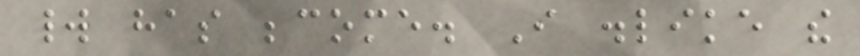world has become. I dislike the
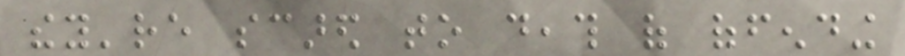they're scared to death of offending
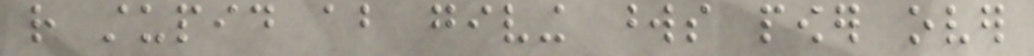rather stupid about giving words power over
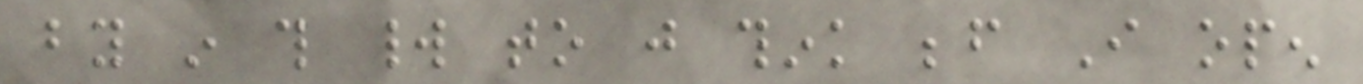by in this world to just think before I open
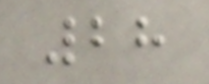28
